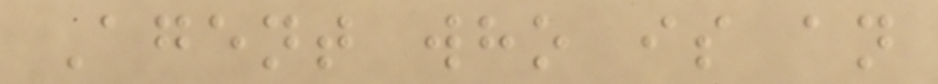Agent who is an
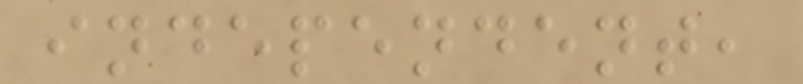independent,
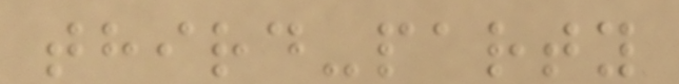third-party
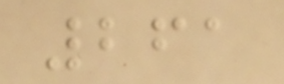261
